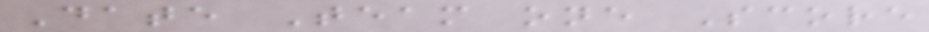Date Team one Score
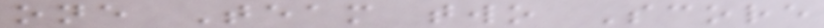one Team two Score
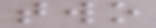two
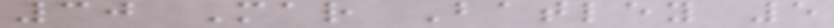30 Mar Batley 5
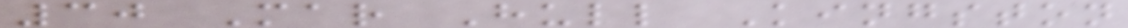30 Mar Hull Kingston
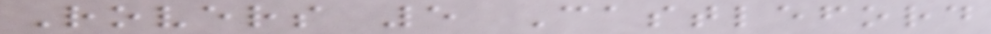Rovers 5 Castleford
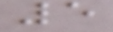5
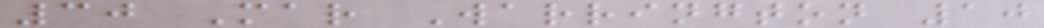30 Mar Warrington 10
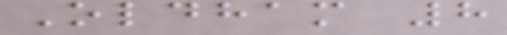Oldham 8
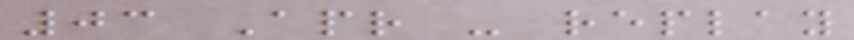03 Apr - replay
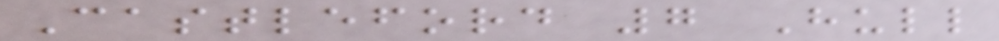Castleford 7 Hull
